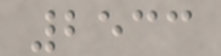2533
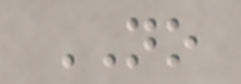NO
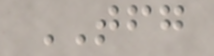TFG
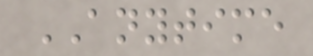ANYTIME
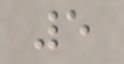5
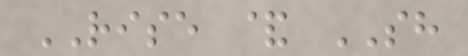RISE & SH
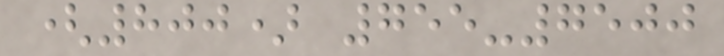(800) 755-7500
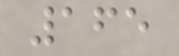165
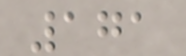171
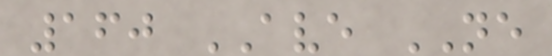160 AVE NE
